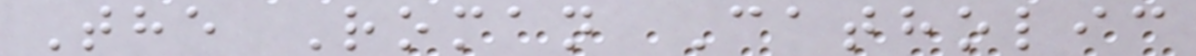The Roman Catholic
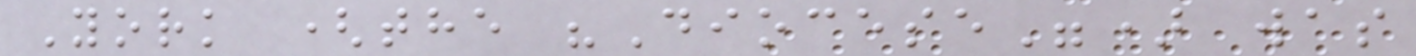York (the "Diocese") was
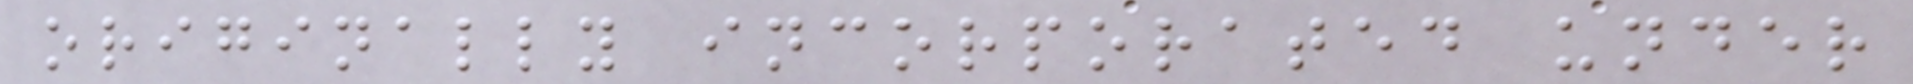originally incorporated under
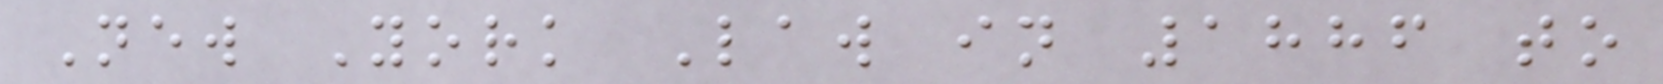New York Law in 1886 to
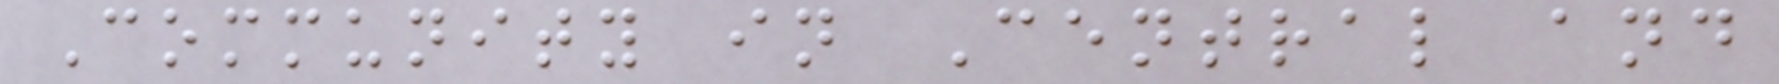Community in Central and
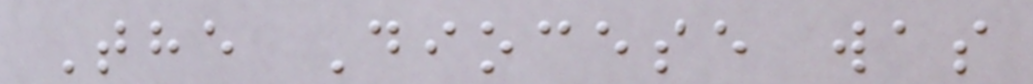The Diocese was
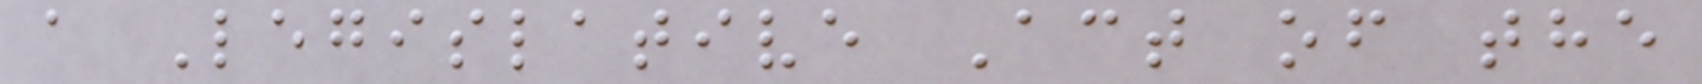a Legislative Act of the
